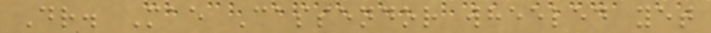Dr. Mae Cassendor wheeled yet
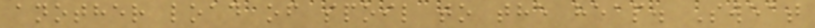another load of spoil to the heap. Sweat
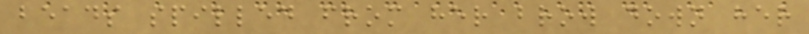beads spilled from her brow down her
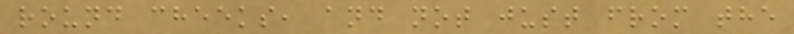round cheeks, and not just from the
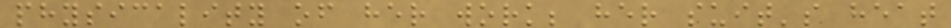physicality of her work; her suit's heat
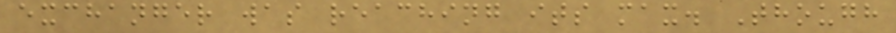exchanger was reaching its max. Though
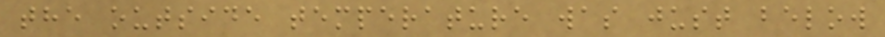the outside temperature was just below
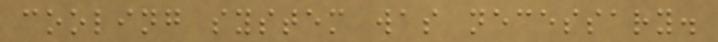cooling system was necessary.
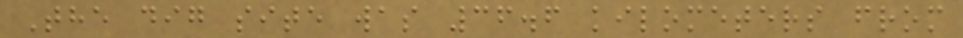The dig site was 36.6 kilometers from
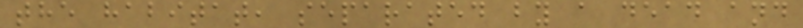the habitat, separated by a dead and
